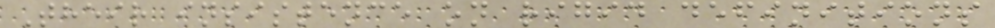Their insistence on rigid definitions
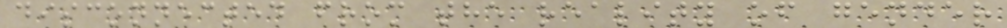disconnected from the reality of gender
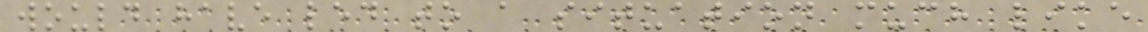would have led to a situation much like
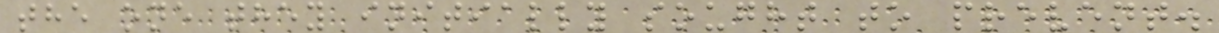the one they initially sought to prevent.
